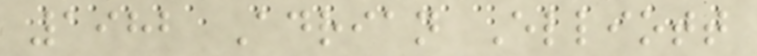1982 Adrian Elliott
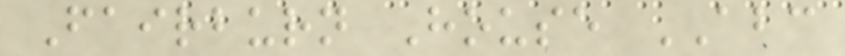Fairburn House ABC
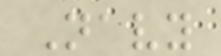Navy
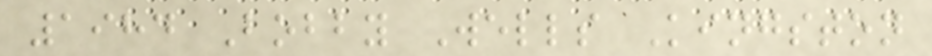1984 Bobby Wells Kingston
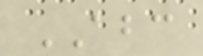ABC
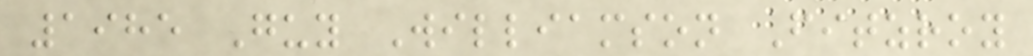1985 Guy Williamson Fitzroy
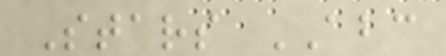Stars ABC
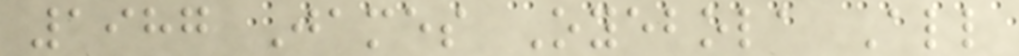1987 James Oyebola All
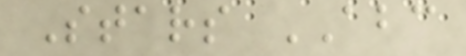Stars ABC
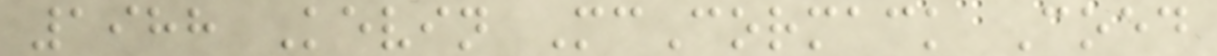1988 Kevin McCormack Coed
